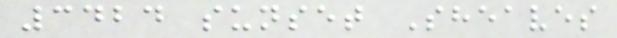3424 sunset Sheaves
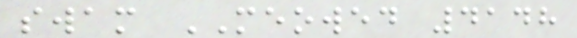swam MEOWED 4148
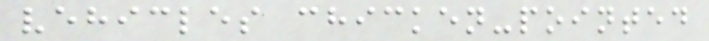vehicles chicken-pointed
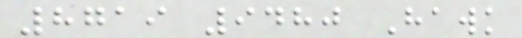8719 9480 Hawk
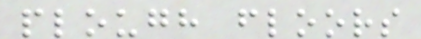plough floors
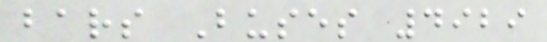bars Buses 4929
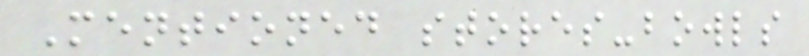Mentioned stores-bowls
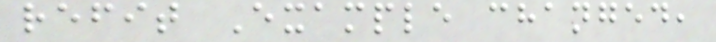refit Example changed,
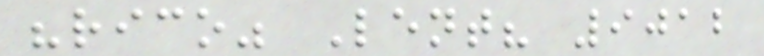"rico" Lent? 9012
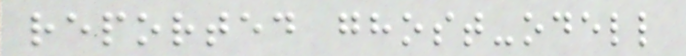reported ghost-odell
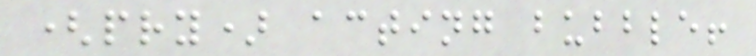(pry) acting bubble!
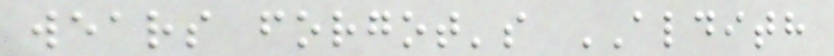wears forgot's ALDITH
